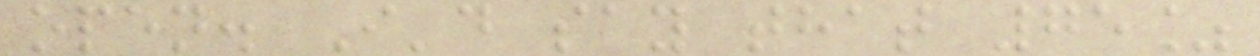open. I'd say that 75%
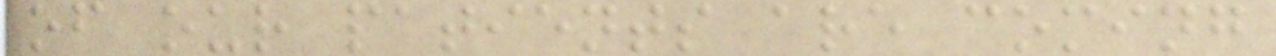of our patients are coming
